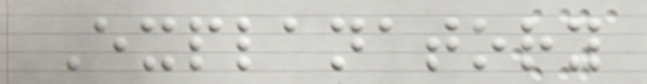Explanatory
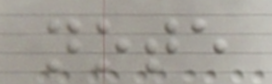note
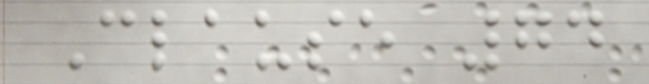Clause 74
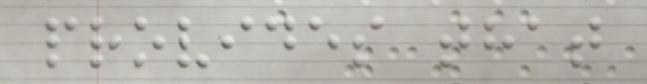provides that
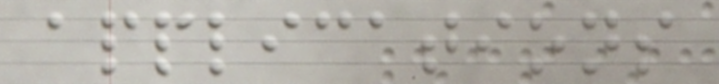applications
